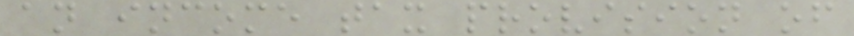an income tax provision of
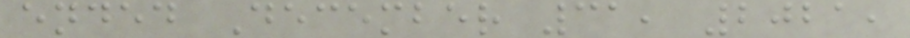ended December 31, 2021,
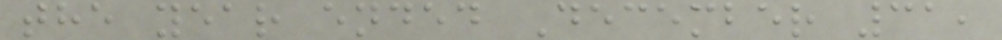the year ended December 31,
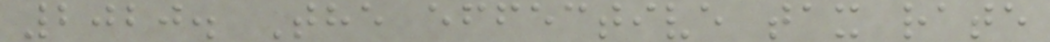2020. The effective tax rate
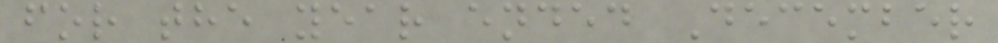for the year ended December
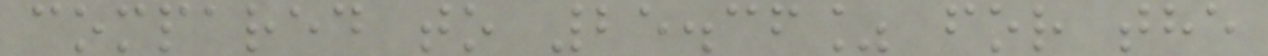compared to 25.36% for the
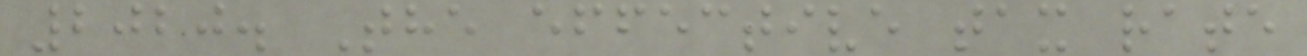2020. The effective tax rate
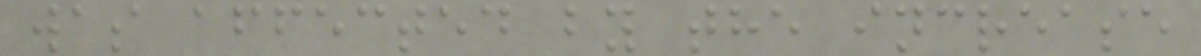was affected by the increase
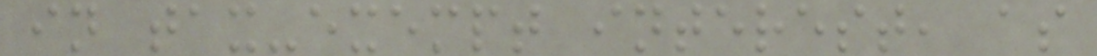in tax-exempt interest, as
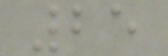25
